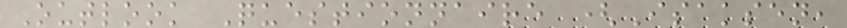Outlook Questionnaire (Isaksen,
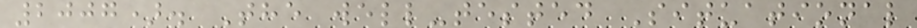2007). The well-tested Situational
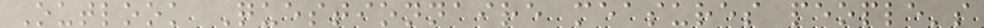Outlook Questionnaire measures people's
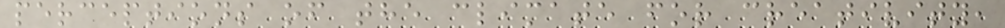perceptions of the climate for creativity,
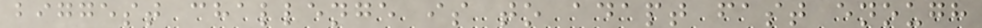biggest challenge is to adapt fast enough
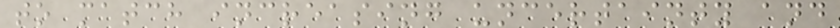to match increasing uncertainty and
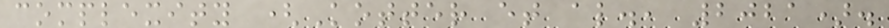complexity (Kotter et al., 2021).
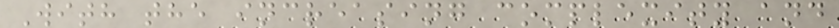With the increasing complexity and
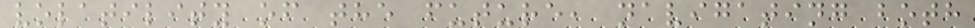volatility of the future, navigating both
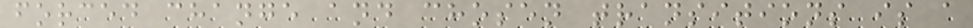forced change and chosen transitions is a
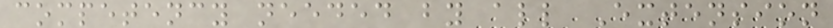competency needed by all Extension
